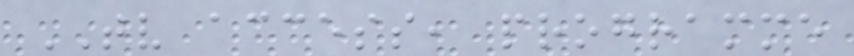TV access, programme
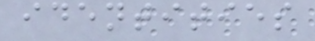identities
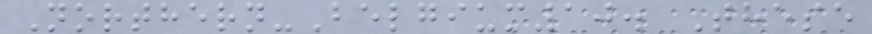Northern-Belgium10. These
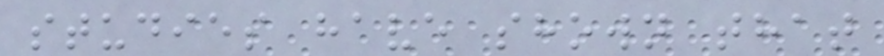studies have shown that
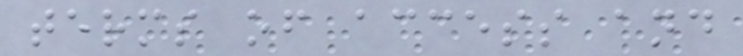terms of access and
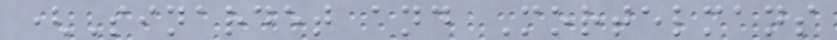(Sinardet and Mortelmans
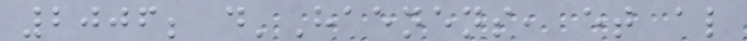2006; d'Haenens, et al
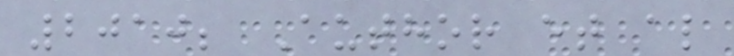2010; Author et al
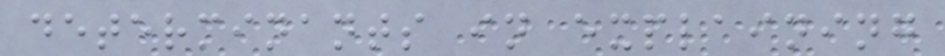determinants in explaining
